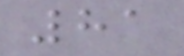81
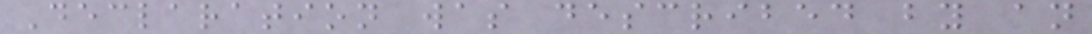Declaration was described by an
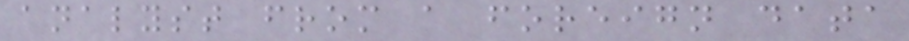analyst from a foreign data
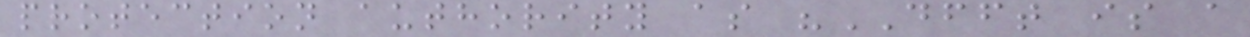protection authority as "DFFT is a
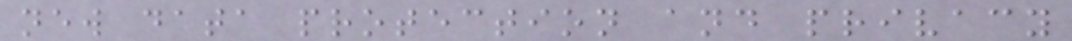new data protection and privacy
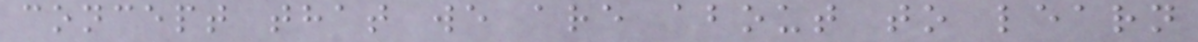concept that we are about to learn
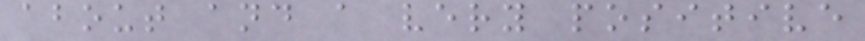about and a very positive
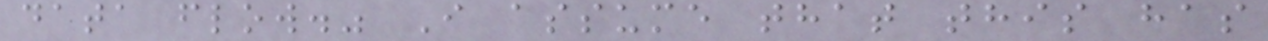data flow." I assume that this has
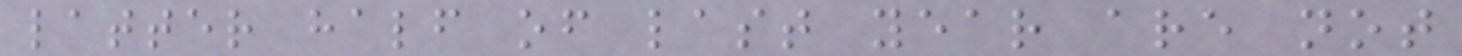latter half of last year are not
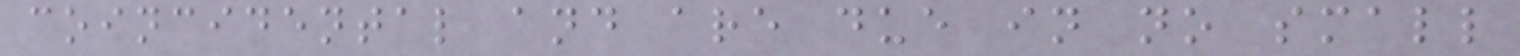coincidental and are due in no small
